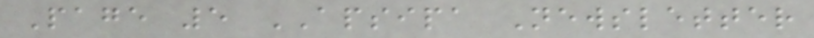Page 5 APSIPA Newsletter
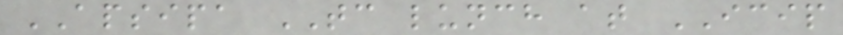APSIPA TC lunch at ICIP
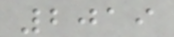2019
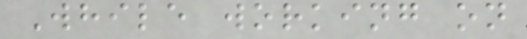While working on
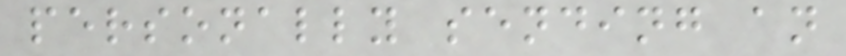personally sending an
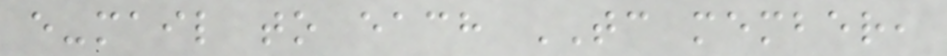e-mail to each TC member,
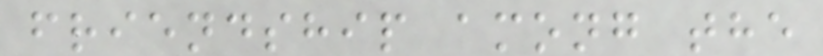friendship among the
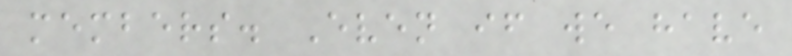members. Even if we have
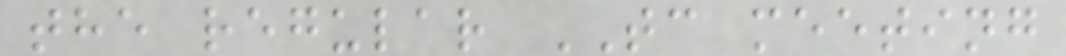the regular TC meeting
